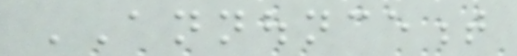ANNOUNCEMENT
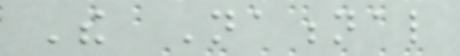The National
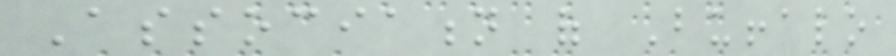Association of Buffalo
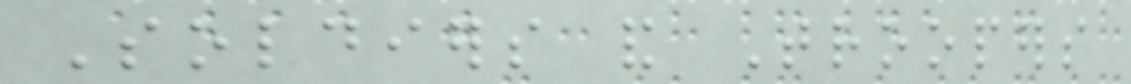Soldiers and Troopers
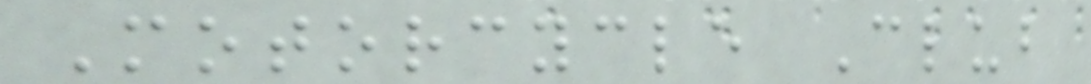Motorcycle Club
